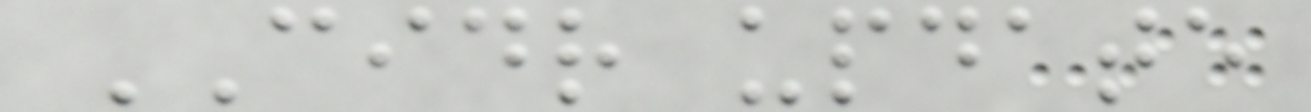CIDR update
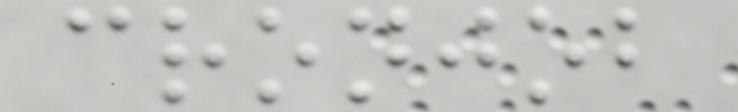cronjob
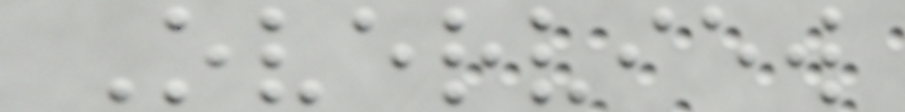Overview
